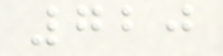720
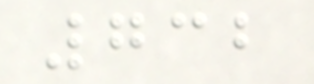732
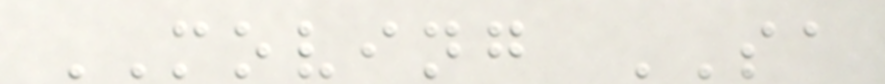MOVING SA
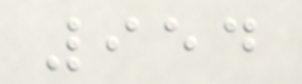954
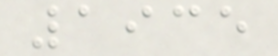1935
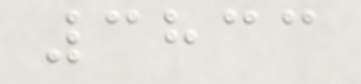3833
